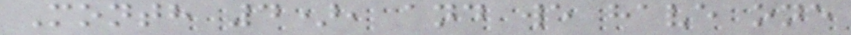Month 4), and we have one
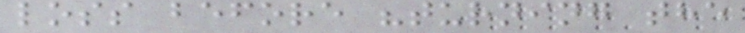loss before "turning the
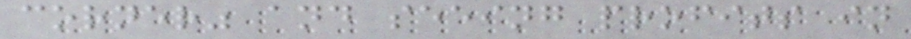corner" and seeing profits in
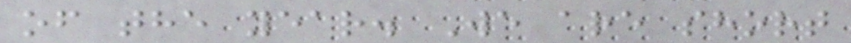of the year. We are short
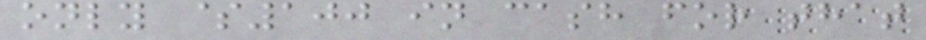only $100 in cash for that
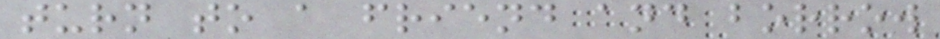turn to a friend and borrow
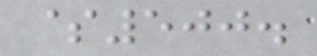$500.
